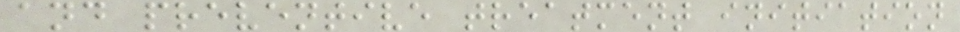and preventive treatment initiation
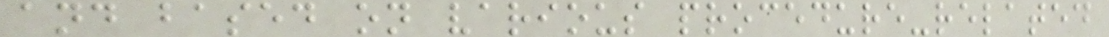and based on various procedure-related
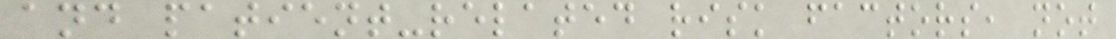and patient-related risk factors, not
